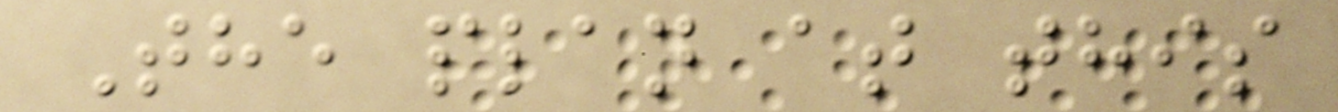The plan at this
